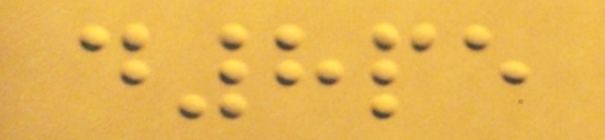d8pe
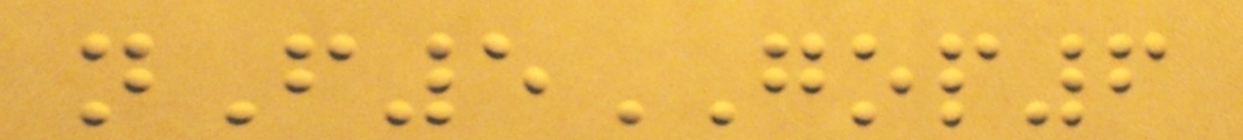nF5GOP6
